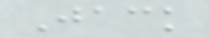Jack
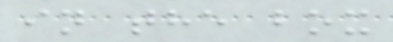in the box
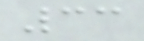33
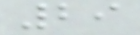29
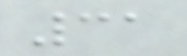31
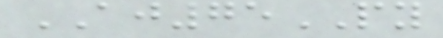AJ75PY
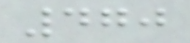470
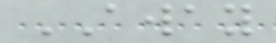AWAY
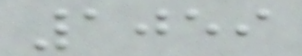1059
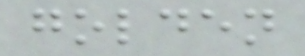golden
